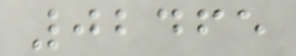02465
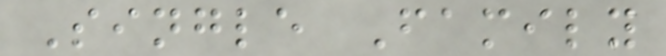Single Family
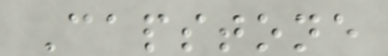Capstone
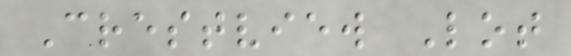Crestview Lot
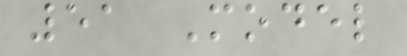51 Model
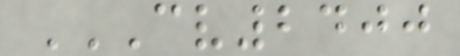CV2400
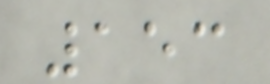153
